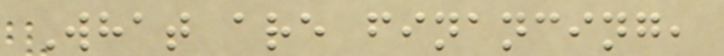What are financing,
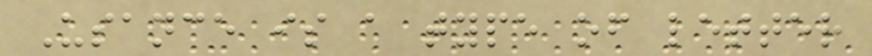Usance is a type of letter
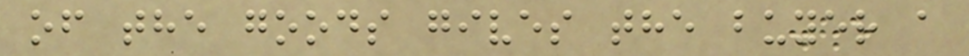of the goods gives the buyer a
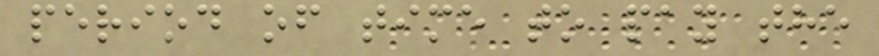period of time to pay the
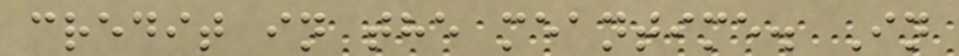credit in the meantime. In
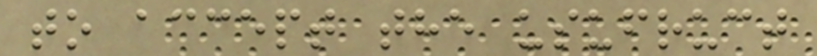to accept the usufruct
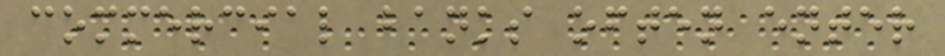commercial banks often enter
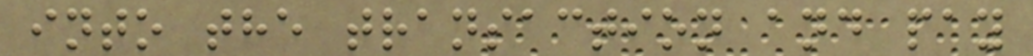into the transaction and pay
